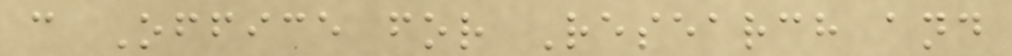c Office for Research and
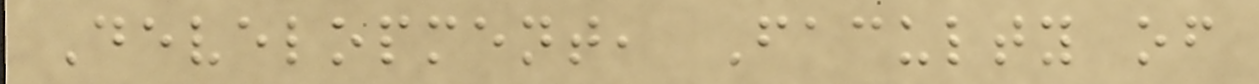Development, Faculty of
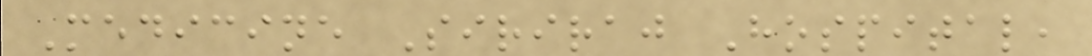Medicine Siriraj Hospital,
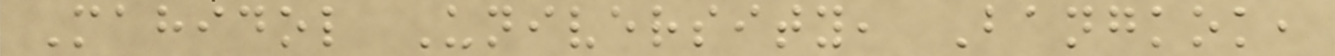Mahidol University, Bangkok,
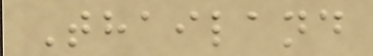Thailand
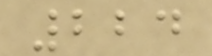224
